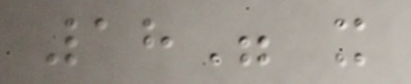18" x
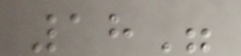18"
